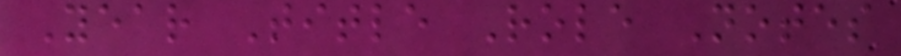Year Title Role Notes
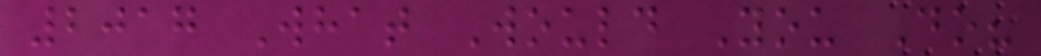2017 What Would You Do?
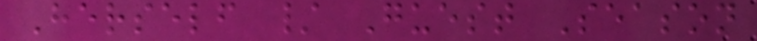Herself / Guest Season
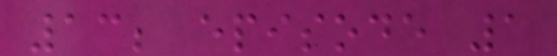13; episode 1
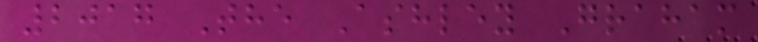2017 The Ashley Graham
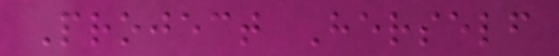Project Herself
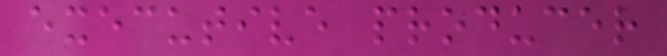executive producer
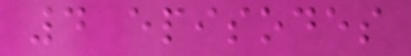4 episodes
